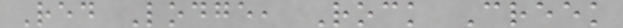Red Lodge, Rock Creek
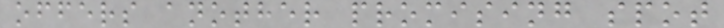offers another promising spot
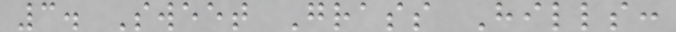3. Sweet Grass Hills:
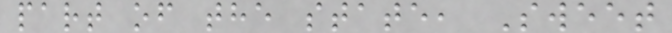part of the state, Sweet
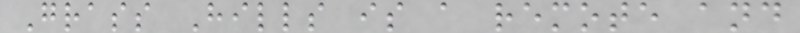Grass Hills is a remote and
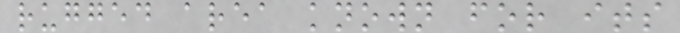rugged area known for its
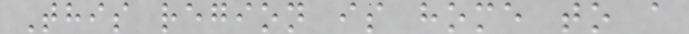This region is home to a
